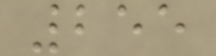255
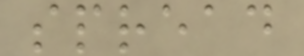spread
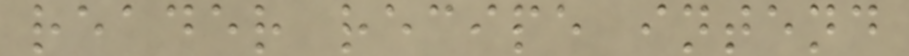reader recipe intend
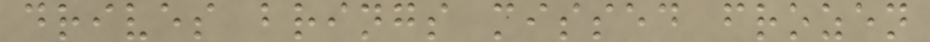drives brings missed frozen
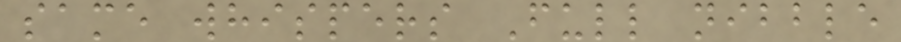same whispers Full nibble
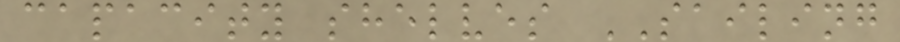capacity shelves SAILING
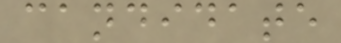candidate
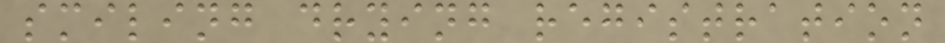smiling drying registration
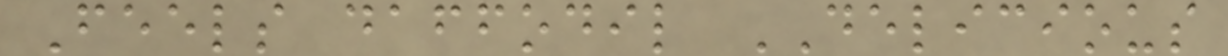Feels daffodil DELICIOUS
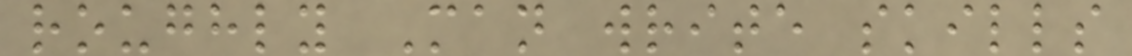roughly Man write skills
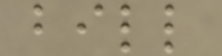bill
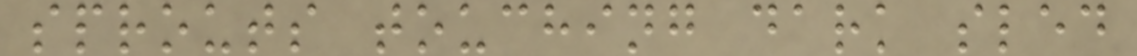sprouts touching dark sled
